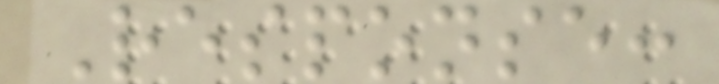Response:
